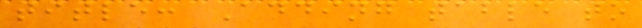title: Adding table to
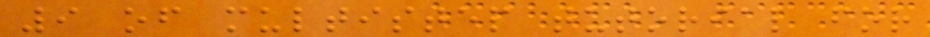9 of multistep tutorial for
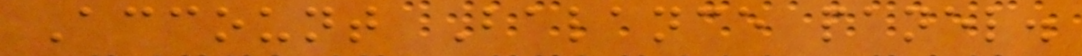Account Balance panel.
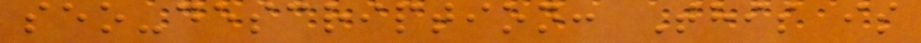seo-description: This is
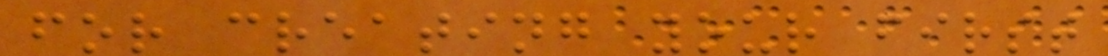for creating your first
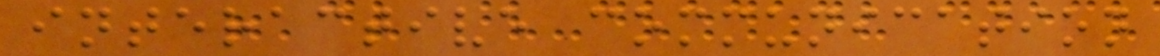interactive communication
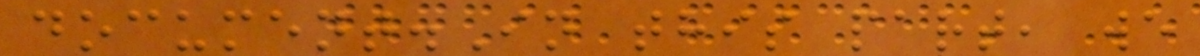document.In this part, we
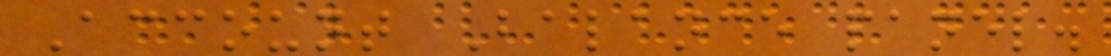Account Balance panel.
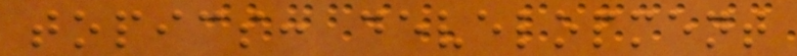topics: development
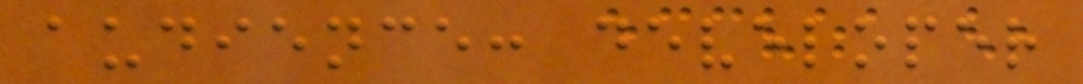audience: developer
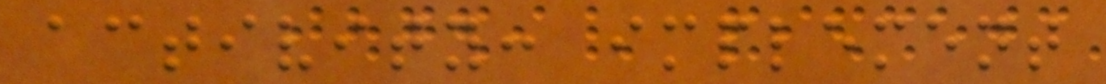activity: implement
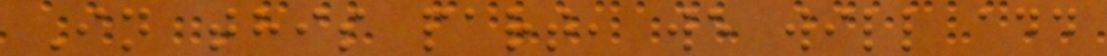In this part, we will add
